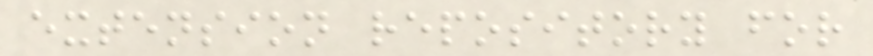extension repository for
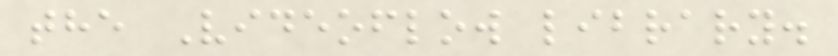the Videoflow library.
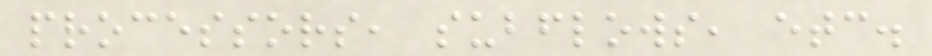processors, subflows, etc.
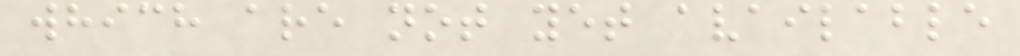which are not yet available
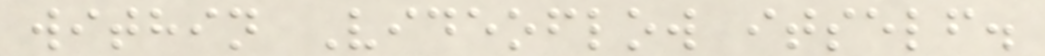within Videoflow itself.
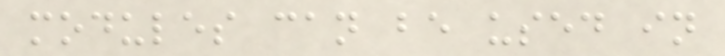modules can be used in
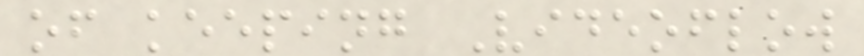of keeping Videoflow
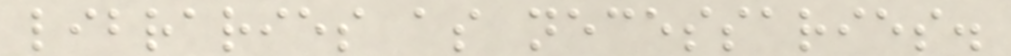libraries as necessaries.
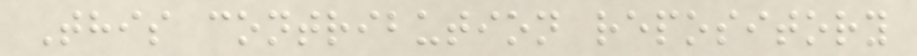This contribution repository
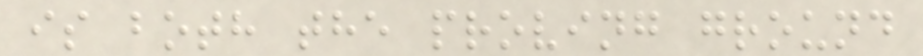is both the proving ground
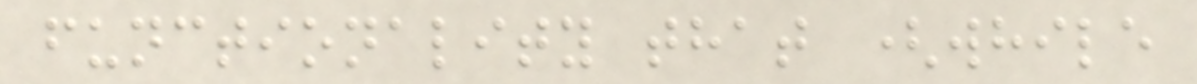functionality that (while
